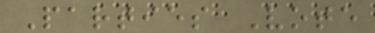Parties Vote
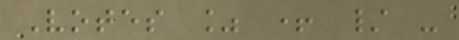Votes % + / -
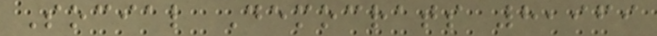Social Democrats 8,969
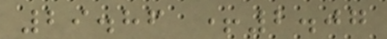29.86 +2.07
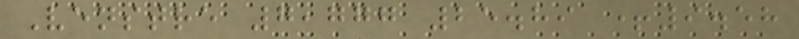Venstre 7,777 25.89 +9.58
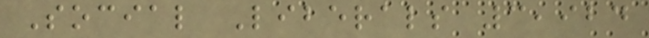Social Liberals 3,924
